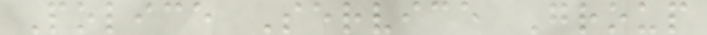Police Service Group
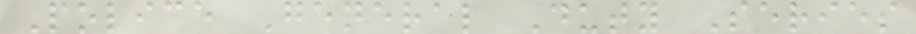Police General Duty Series
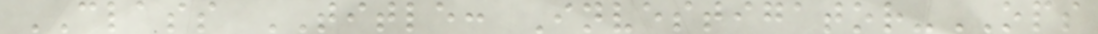CLASS TITLE: Investigator-OPS
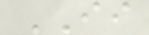II
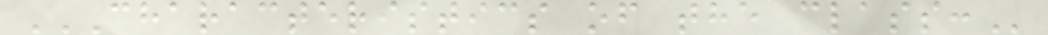CHARACTERISTICS OF THE CLASS:
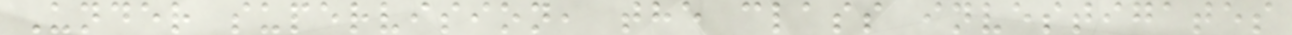Under supervision, the class investigates
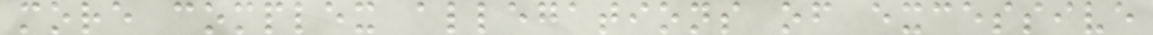more complex allegations of excessive
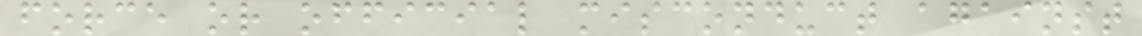force or official misconduct against
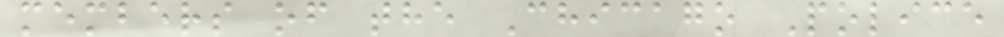members of the Chicago Police
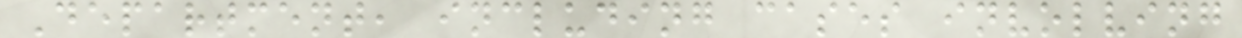Department, including cases involving
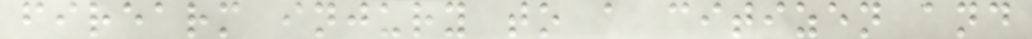firearm injury to a citizen and
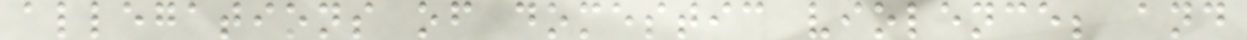allegations of domestic violence; and
